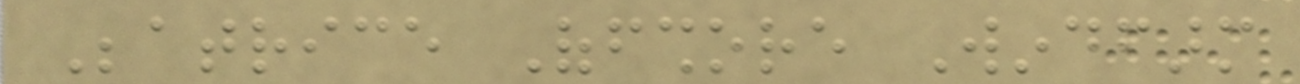Beatrice Offshore Windfarm
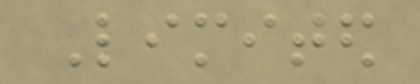Limited
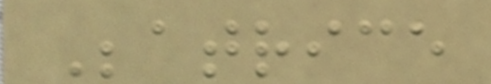Beatrice
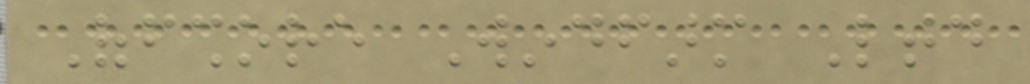Offshore Windfarm Ltd
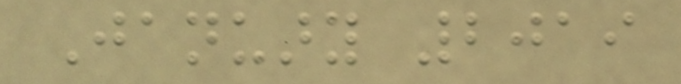January 2019
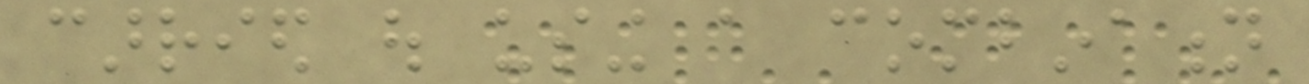carried out using a combination
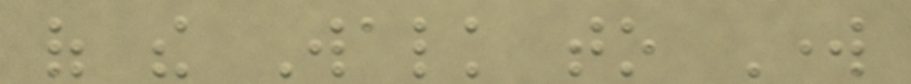of the Walk to Work
